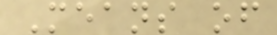Means of
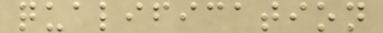qualification
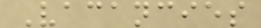Vacancies
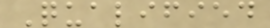Qualified
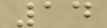14
